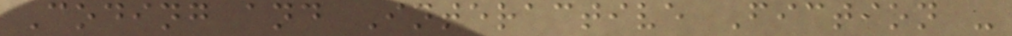Coding and Interactive Fiction -
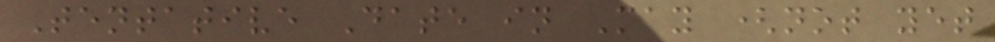Tentative Date in May (not yet
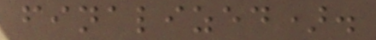finalized).
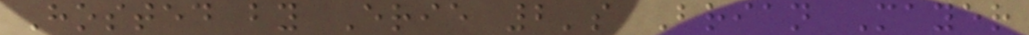Hosted by Erie 2's Brian Mayer
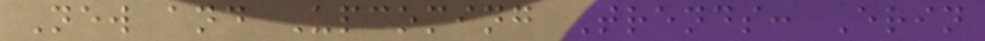New and Upcoming Trends: Erin
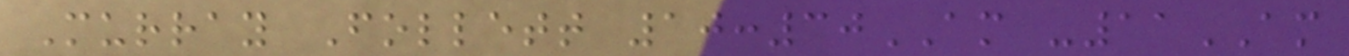Murray Follett 10:30AM -11AM
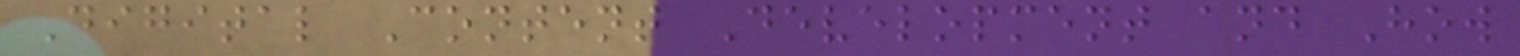Digital Content Development and How
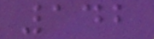142
